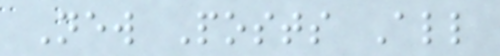New Posts All
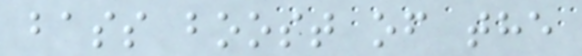bass boost of the
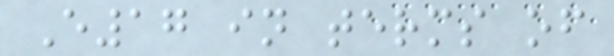E17 in terms of
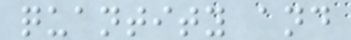quantity and
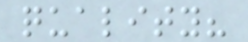quality?
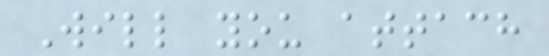Will you attach
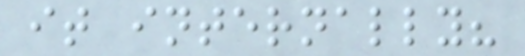it internally?
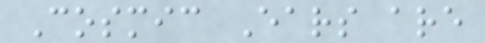Cosmic Ears are
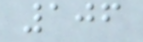106
